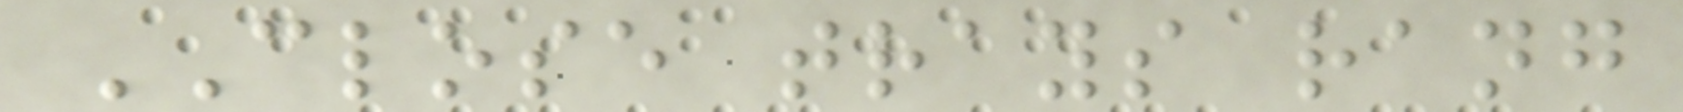CLOSE trays rang
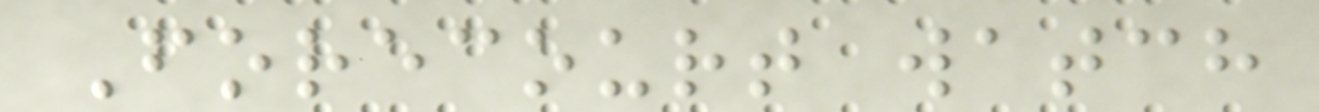Forecourt watch
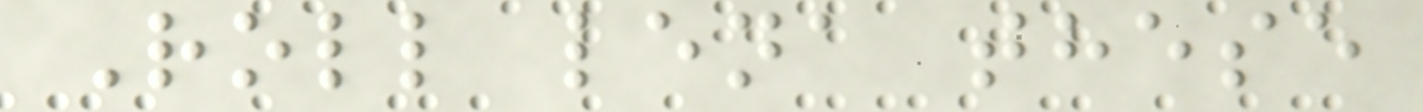Roll lena these
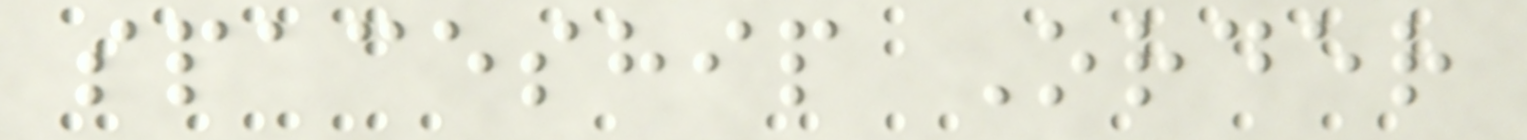spaceship Order
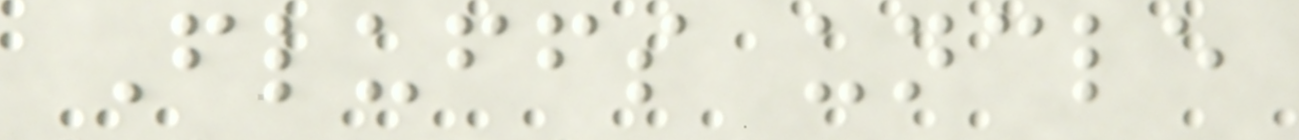Fluffs uncle
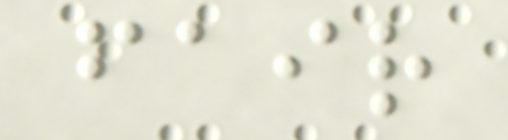fair
